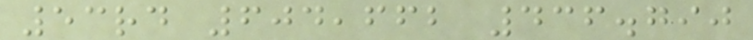53rd 604,662 436.790
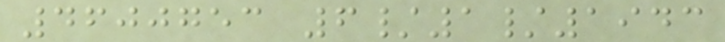4600753 6/1/1943
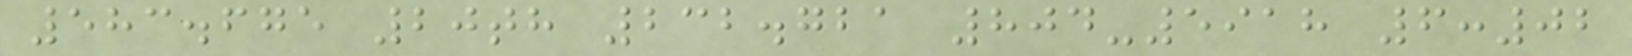583.675 20th 232.721 804-5918 6:02
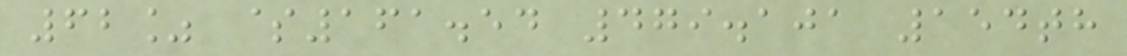62% $161.54 479.101 154th
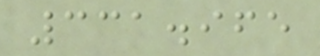331.965
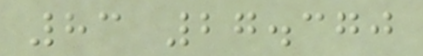83 27.370
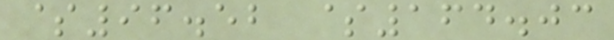$96.52 $164.03
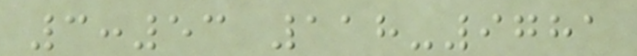3:53 118-9781
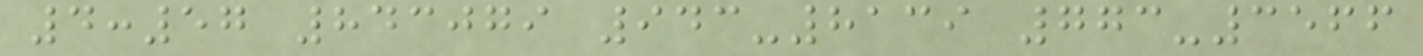4:57 843079 943-8139 773-3566
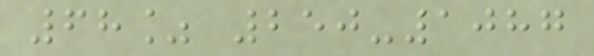68% 250-1087
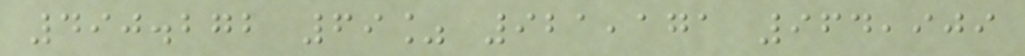490.272 69% 921,171 964,909
